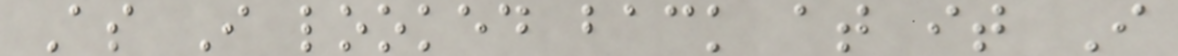As I looked back at it I
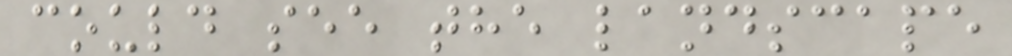could see the landscape
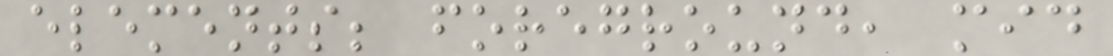elements; foreground, mid
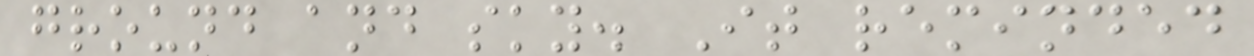ground and sky. It reminded
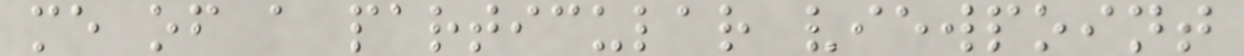me of a particular viewpoint
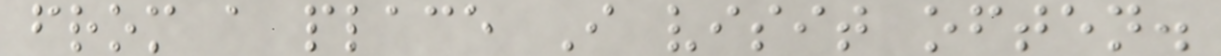from a place I visit often.
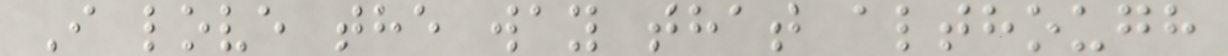I love the way that although
